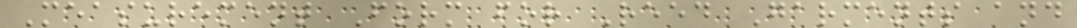Measurement Form for Reed Garments and
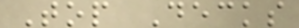Top Decks
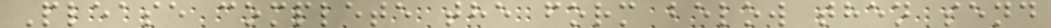Please complete the form below then send
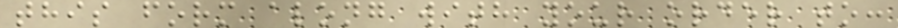this form along with your order to:
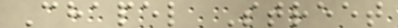Chapel Street
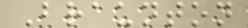Braunton
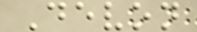Devon
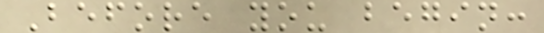Before you begin:
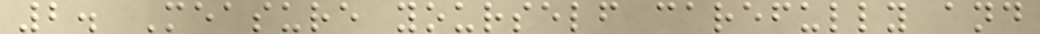2. Measure yourself carefully and
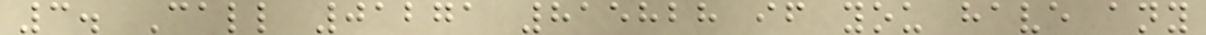3. Call 01271 815828 if you have any
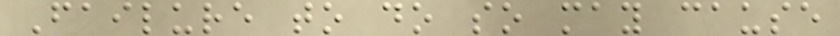Failure to do so may cause
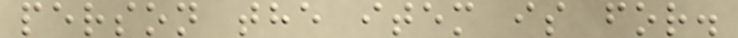person the item is for.
